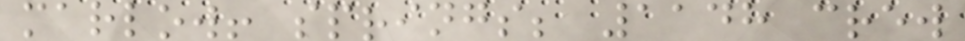marlow! springs; 1148 crew
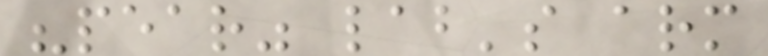"pear" lab's arm
